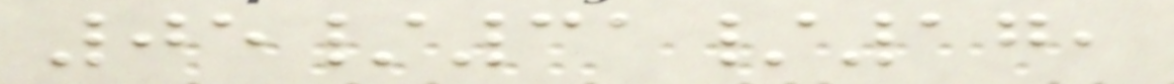05/31/17,
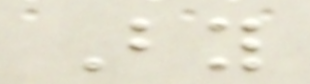By
